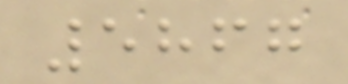5867
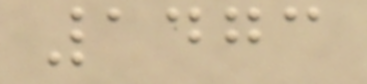1473
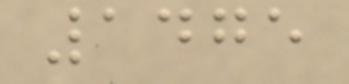1475
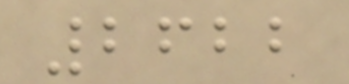2622
